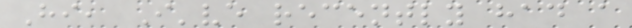Hi, I've recently had a
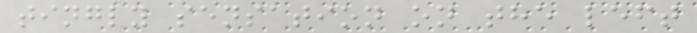tingly sensation on the left
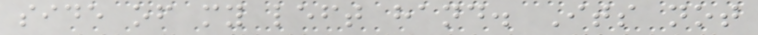side of my left hand. Its not
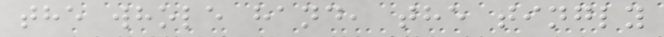the whole hand, the tingly
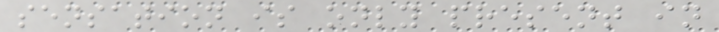sensation is only present in
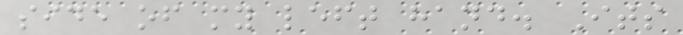side of my left hand. Its
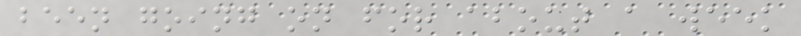been going on for about a week
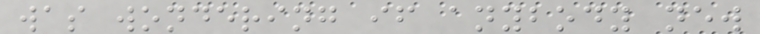was wondering if anybody new
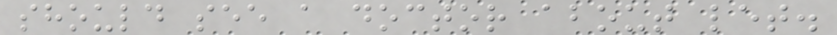should see a doctor about let.
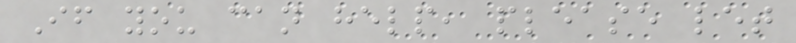If you can help, please let
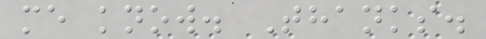me know. Thanks.
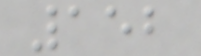152
